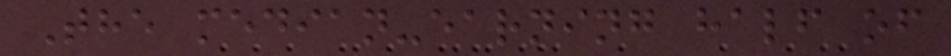The median-earning half of
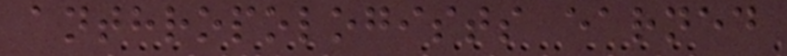anthropologists earned
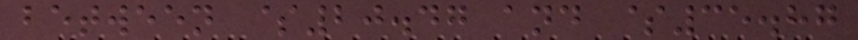between $20.47 and $35.87
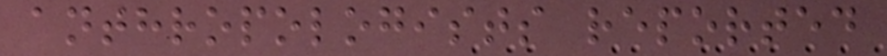anthropologists reported
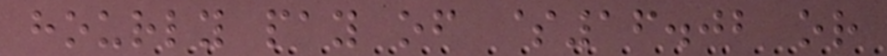hourly pay of $16.02 or
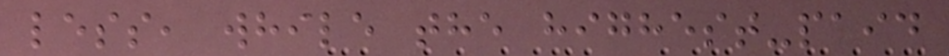less, while the highest-paid
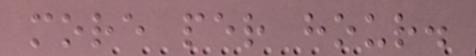more per hour.
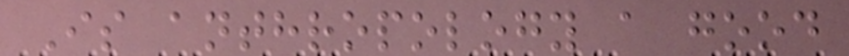Is anthropology a good
